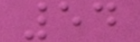54
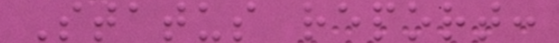Status report:
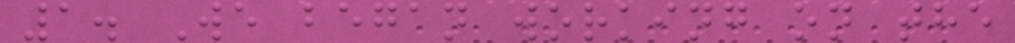1. We began working on the
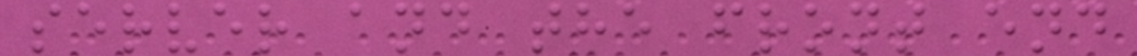server and the front end
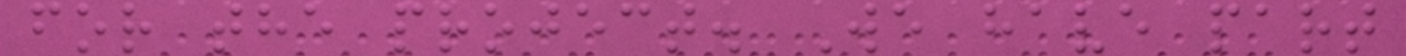for the project. We have part
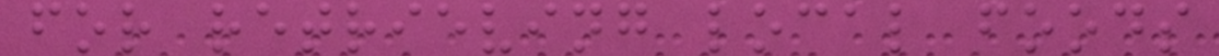for retrieving local foods
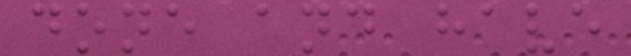done and have
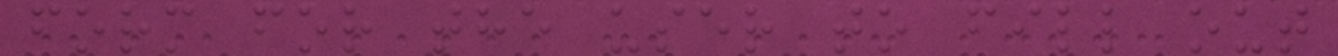form for the user to fill out
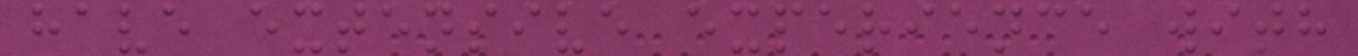have extensive experience with
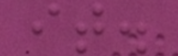it.
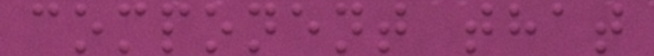component that
